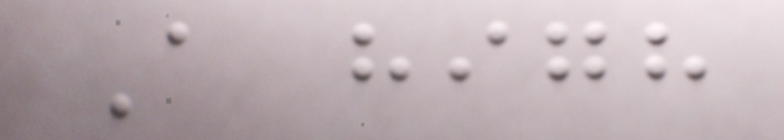A high
